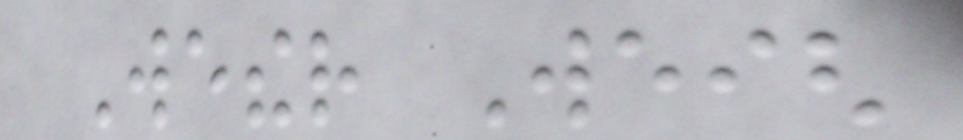Wether Weigh
